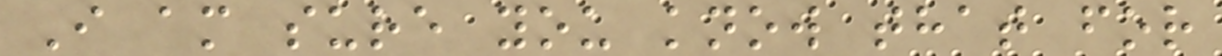I am sure you know that for
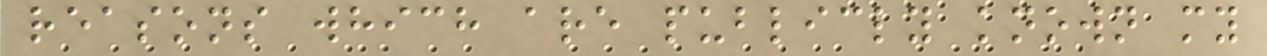reasons which are publicly known my
